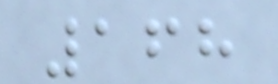168
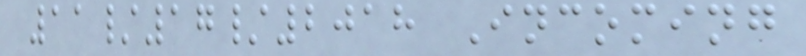11/17/2018 Incoming
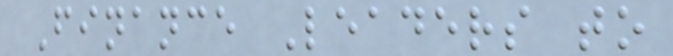Finance Leaders to
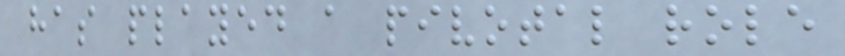has played a pivotal role
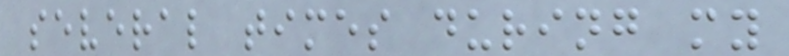several times during my
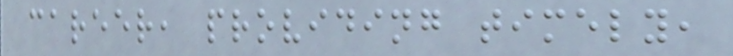career, providing timely,
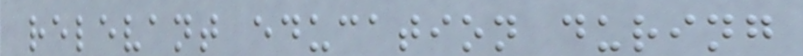relevant education during
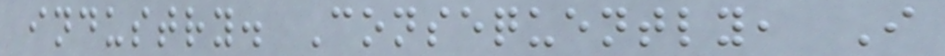industry. Consequently, I
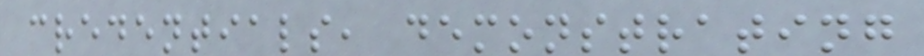credentials, demonstrating
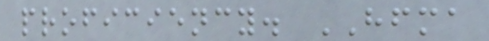proficiency. HFMA
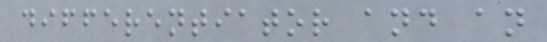differentiator and an
